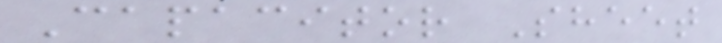Capacitor Sheet
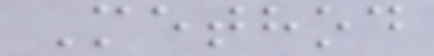Method
